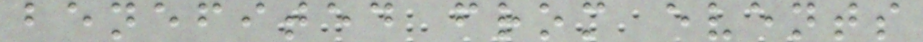benefited from events
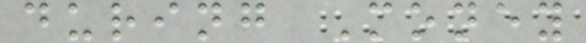during Money
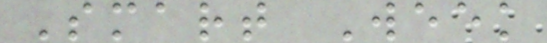Smart Week
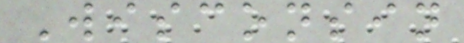Wisconsin
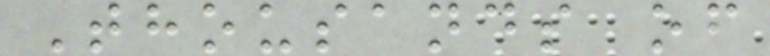Thousands of
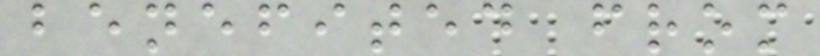benefited from
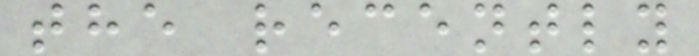the recently
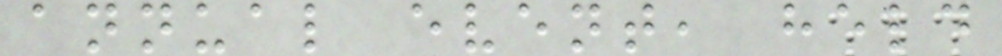annual event, held
